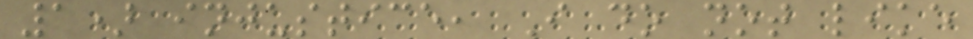1) injustice, I do not like
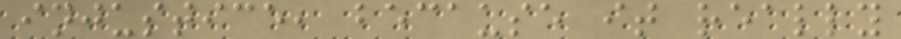injustice, because it really
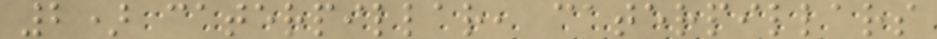2) caterpillar, caterpillars
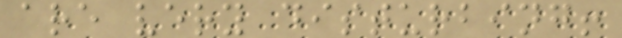are very disturbing!
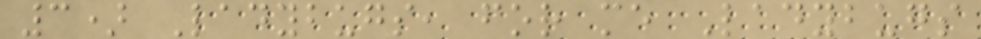3) Ladybugs, for me Ladybugs
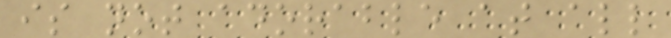is not adorable at all
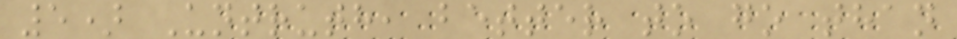5) Untruth, better to go than
